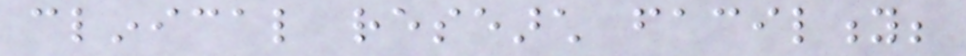clinical research facility;
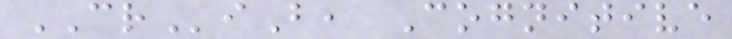CRiB, Cognitive
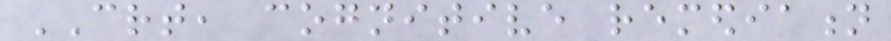CRT, cognitive remediation
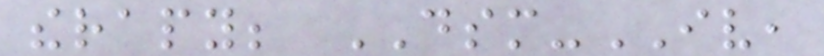therapy; DSM-IV,
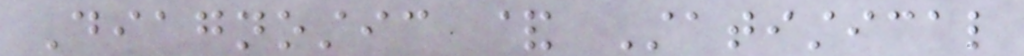Diagnostic & Statistical
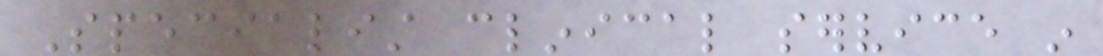Specialist clinical service in
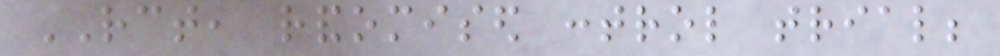RCT, randomised control trial;
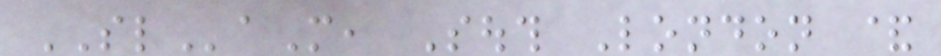SLaM, South London &
